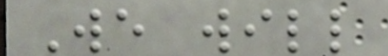We will
